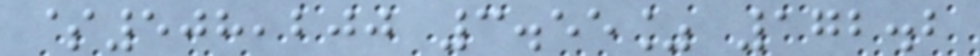$508,200 3.55% 172.2
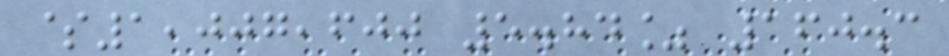$1,007,600 5.84% 160.3
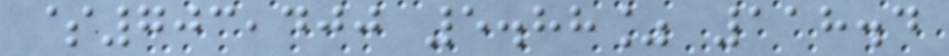$703,400 5.88% 118.4
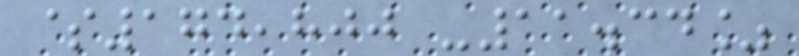$174,800 -11.34%
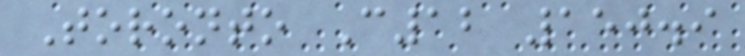Toronto C12 150.9
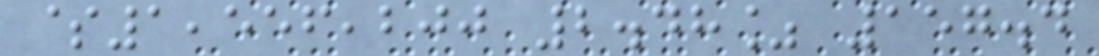$1,556,200 2.48% 157.4
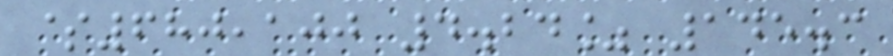$680,100 4.24% 145.3
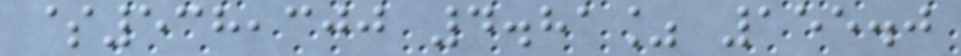$538,300 4.81% 155.0
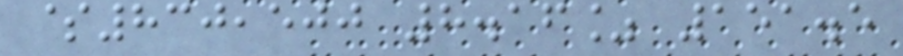$830,500 8.16% 151.5
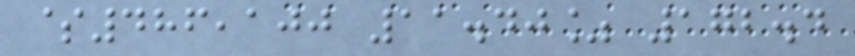$486,100 11.40% 172.4
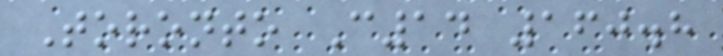Toronto C14 160.8
